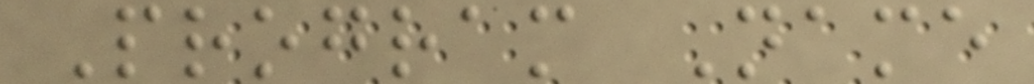Program Name
